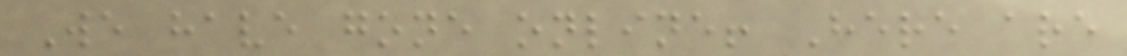We have gone online! Here are
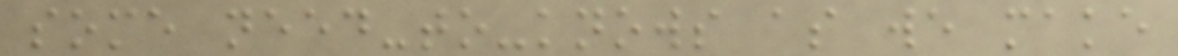some need-to-knows as we make
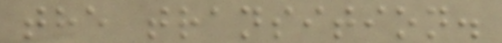the transition.
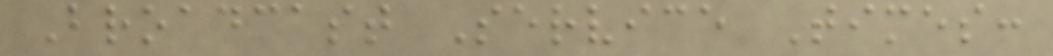Broadcast Service Times:
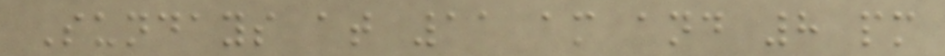Sundays at 11 am and 8 pm
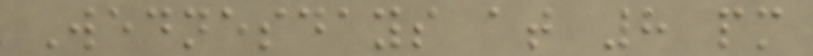Wednesdays at 8 pm
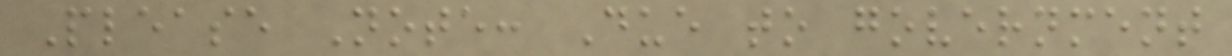Please Note: Due to government
